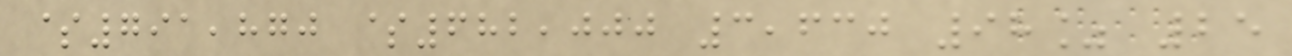$791,870 $682,000 3,630 98% 25
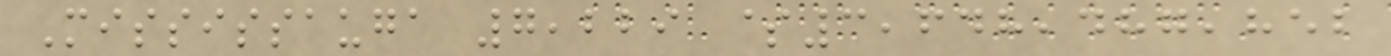Mississauga 7,229 $3,648,487,852
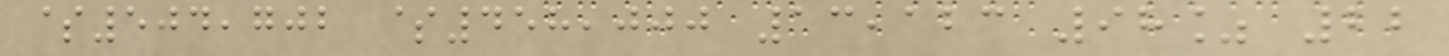$504,702 $458,000 13,123 98% 22
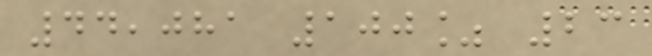44,081 100% 23
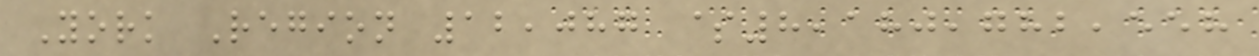York Region 12,087 $8,180,782,558
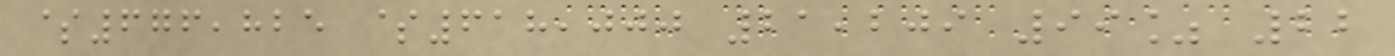$676,825 $618,000 21,209 99% 22
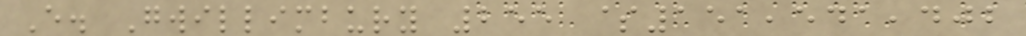E. Gwillimbury 255 $151,541,402
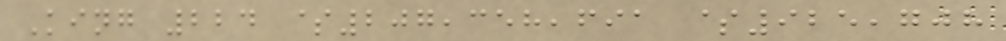King 224 $207,358,691 $925,708
